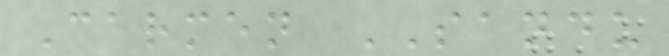Carmen SANDU
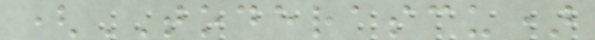(TODERASCU)
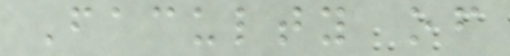Faculty of
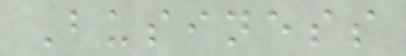Business
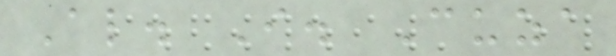Al. I. Cuza
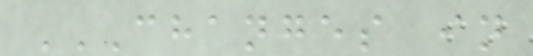CHANGES IN
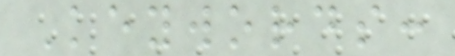Keywords:
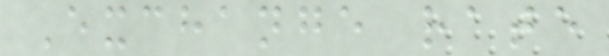Exchange rate
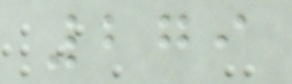279
